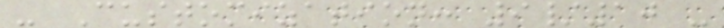- Customization: 9/10 -
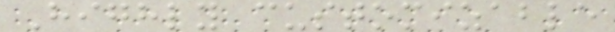Highly customizable
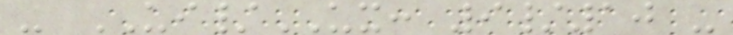- UI/UX: 9/10 -
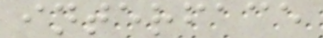interface
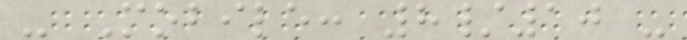- Mobile: 8/10 -
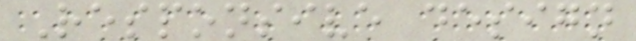Responsive design
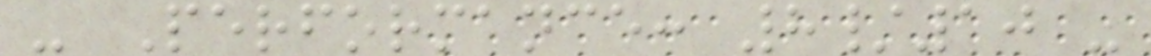- Performance: 8/10 -
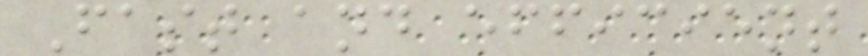Fast and efficient
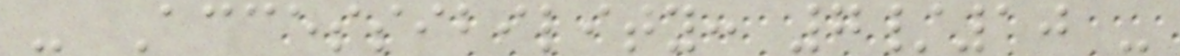- Accessibility: 7/10 -
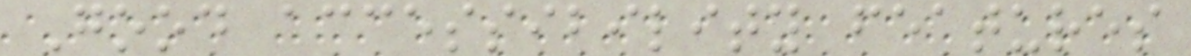Good accessibility features
